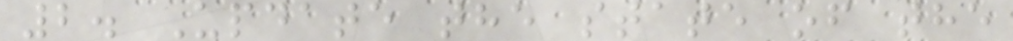2. Update the state of the
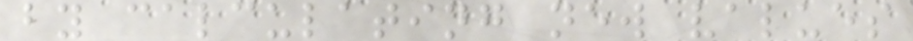by calculating new values
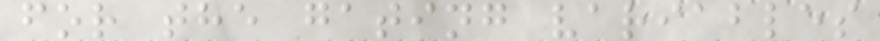for the gating variables
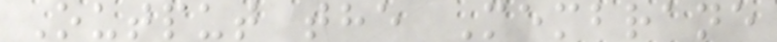Output the Membrane
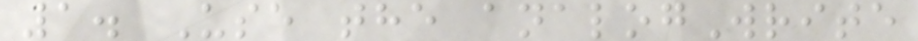1. Use the analogWrite
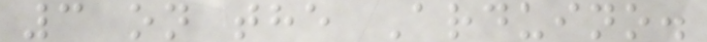3 on the Arduino.
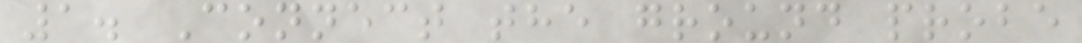1. Connect the ground probe
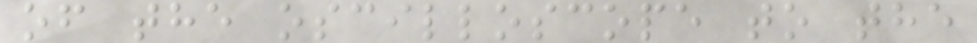of the oscilloscope to the
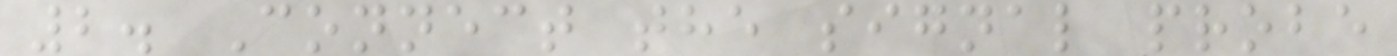2. Connect the signal probe
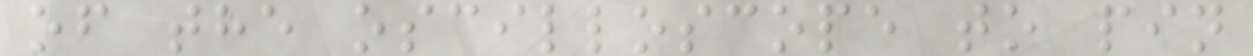of the oscilloscope to pin
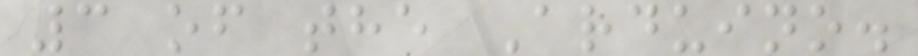3 of the Arduino.
